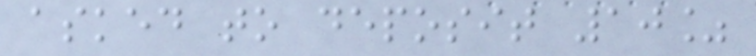asked to deposit 10%
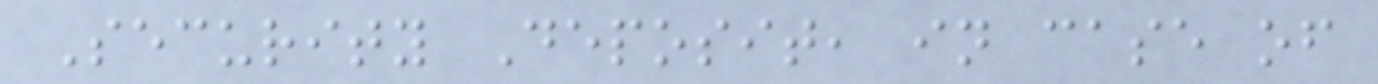Security Deposit, in case of
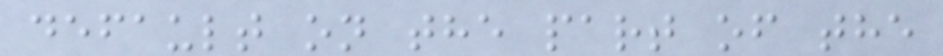default on the part of the
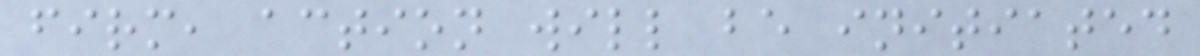firm, action will be initiated
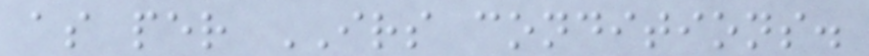as per IRS conditions.
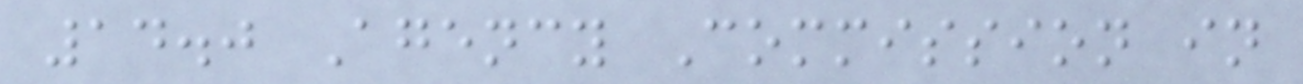14.0 Agency Commission in
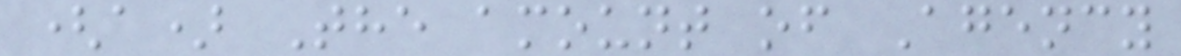(a) The amount of Agency
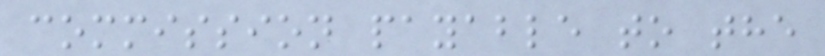commission payable to the
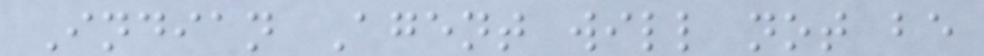Indian Agent will not be
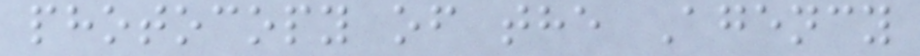photocopy of the Agency
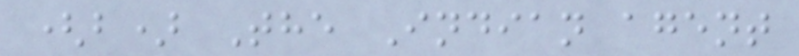(b) The Indian agent
